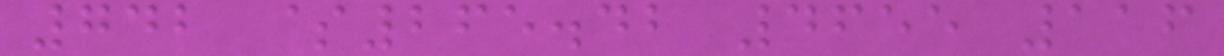742 $265.42 4655 116
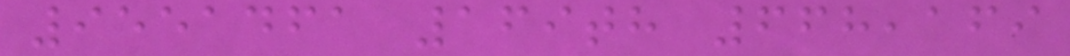9551461 169th 668,169
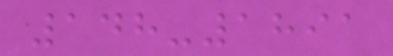148-1891
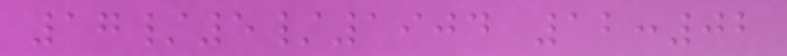17/5/1904 12:02
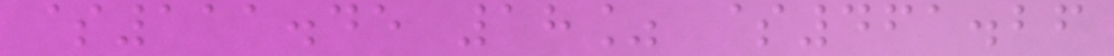$111.45 18% $461.26
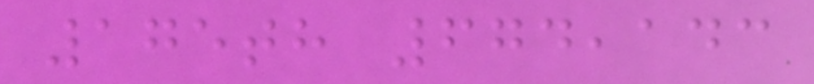175th 674,143
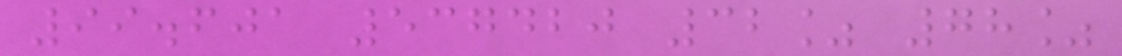99.601 537420 32% 78%
